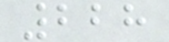228
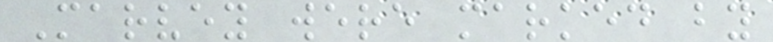Marvey were marked by
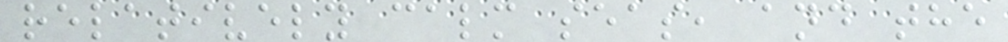relatively calm seas, and the
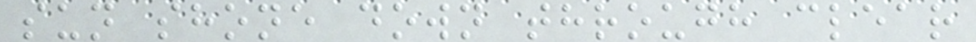sun shone down through clear
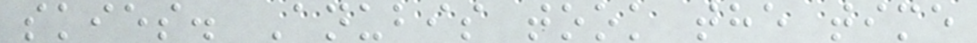skies. Anubis took the time
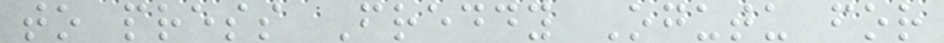to press Freddy Ogutu for
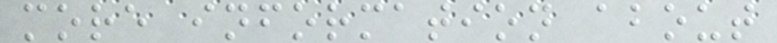more information about
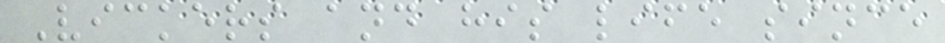Vickers and his life since
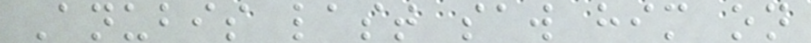Anubis last saw him on
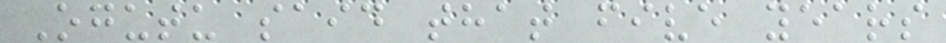Ogutu said that five years
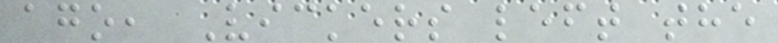ago, Vickers left the
